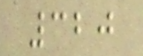320
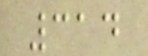314
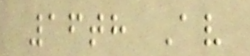16th Av
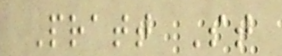Pratt St
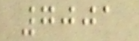7001
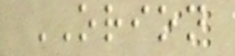ORION
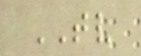TV
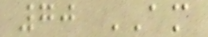70 AM
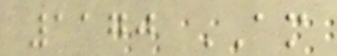1170 AM
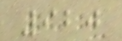920
